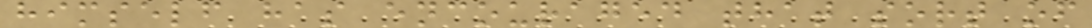himself has encouraged that sort of
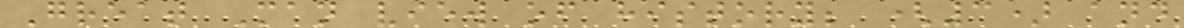Great Man view of history; (3) and
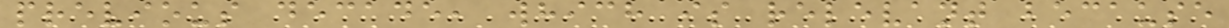previous decade, which is relevant because
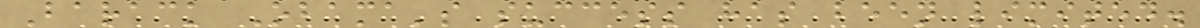Barack Obama's success has been limited.
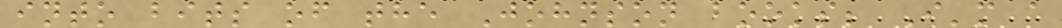into bits of the Johnson books; I'm a
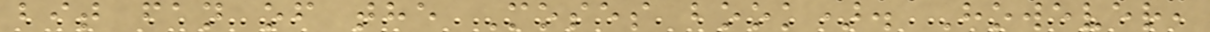bit fan of the Moses book). However,
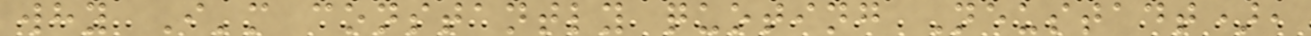why I'm constantly quoting Neustadt),
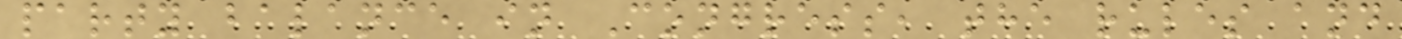party balance in Congress, the rules and
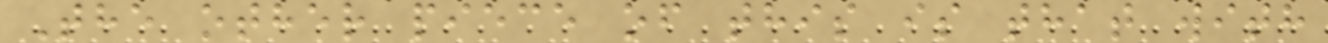The other piece of this is that with
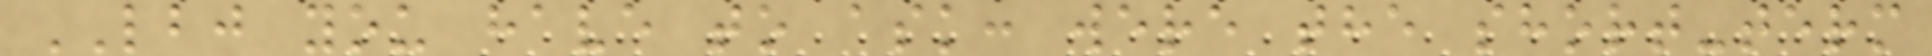LBJ you have to ask: were the short-term
